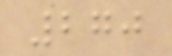270
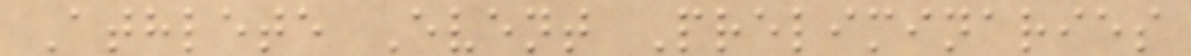Athlete Event Preliminaries
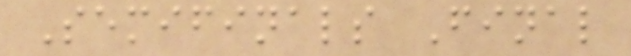Semifinals Final
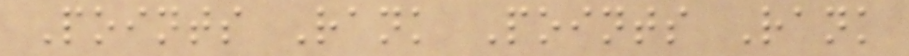Points Rank Points Rank
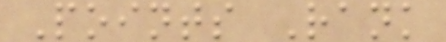Points Rank
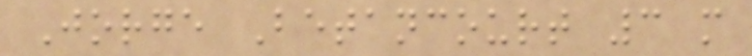Jorge Betancourt 3 m
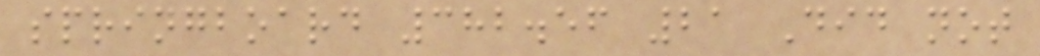springboard 382.56 21 Did not
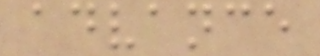advance
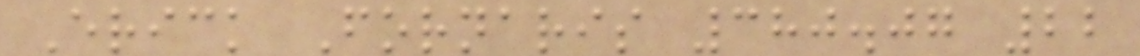Erick Fornaris 380.07 22
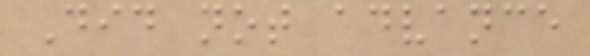Did not advance
